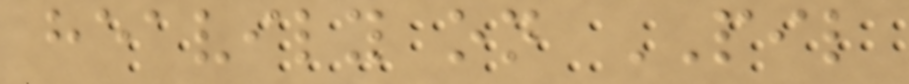heavily on PIL
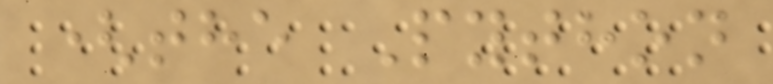(the Python
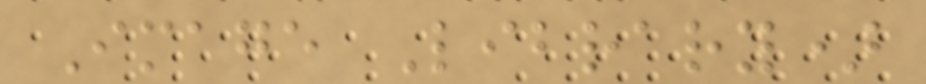Image Library)
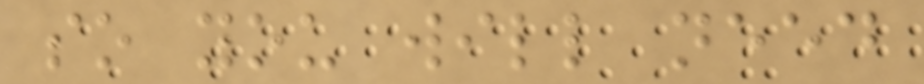so you will need
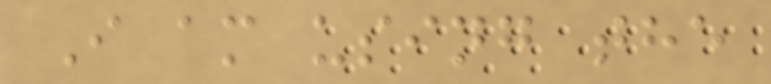I am using the
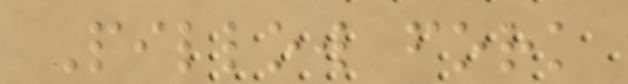Pillow fork
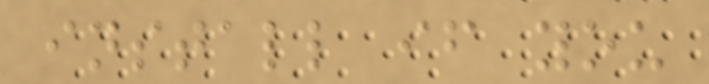install if you
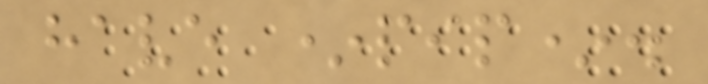have *pip*.
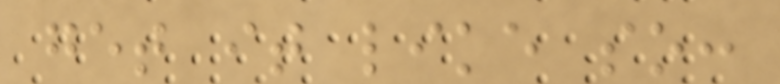get it like so:
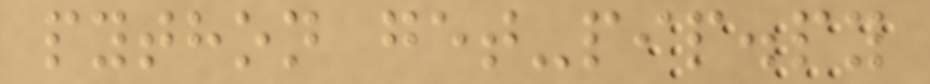python get-pip.py
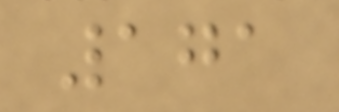171
